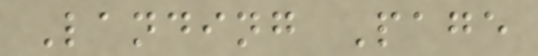Landing Page
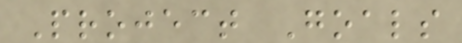Project Goals
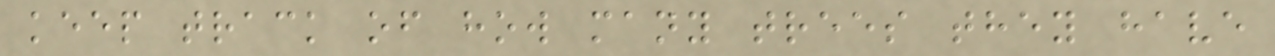keep track of how many trees they have
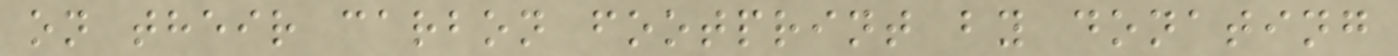on their carbon footprint by donating
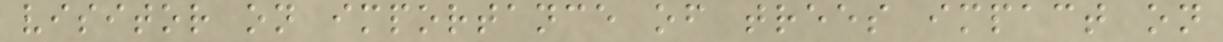visitor on importance of trees impact on
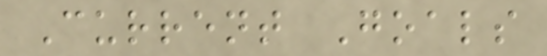Current Goals
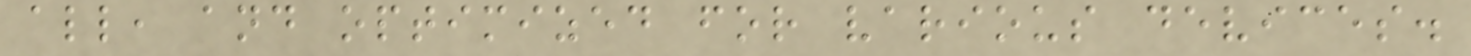all, and optimized for various devices.
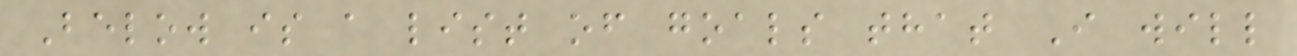Below is a list of goals that I will
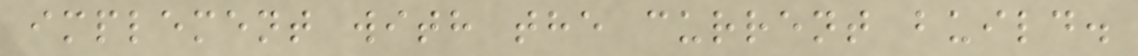implement with the current build.
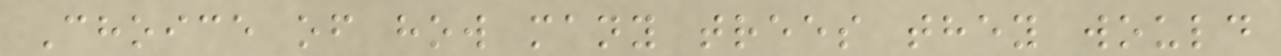Choice of how many trees they would
